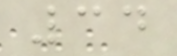34
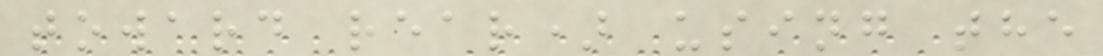toward rear) using the
